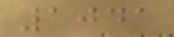1041
